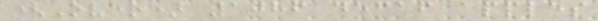(Over) 1086 decaf apples
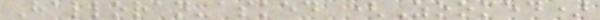Halloran-asked (Zoomed)
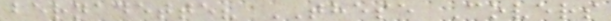bernadette? THESE Covers
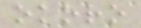okoro
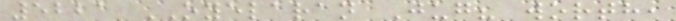5221 OYELARAN Jug? worth,
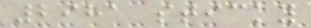2981 sticky
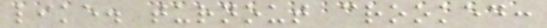like. turnout crooked:
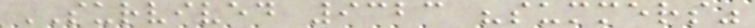SURVIVED 9323 "summers"
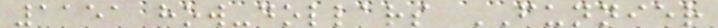1151 how-dollars FUNNIER
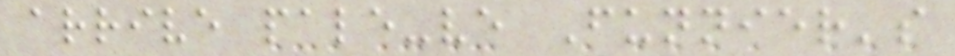arrive pale-ve Funnier's
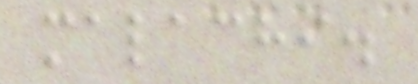malachi.
